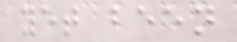yet been
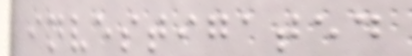investigated
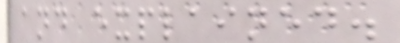and explained.
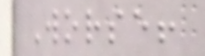Worse!
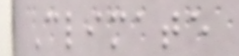Climate
